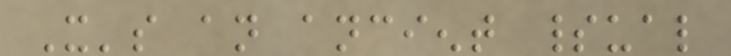It's an ancient spiritual
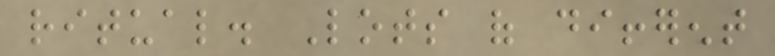ritual. Lots of different
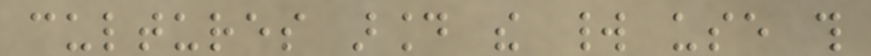cultures around the world use this
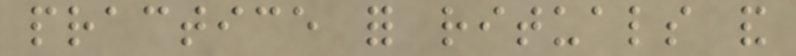practice for rituals and
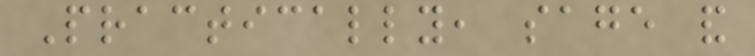Practically, sage and
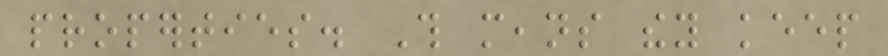properties. This means they keep
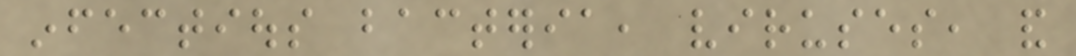infectious bacteria, viruses, and
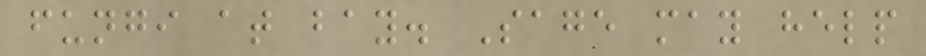fungi at bay. Sage may help
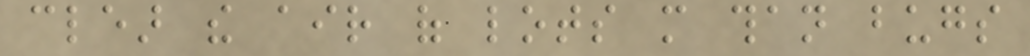clear the air of lots more than bugs
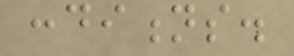conditions.
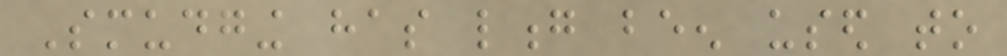Smudging has long been used to
